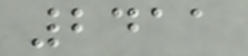2411
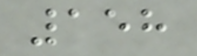158
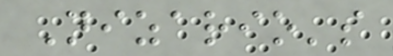Nizario's
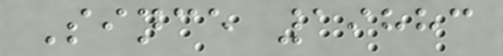Since 19883
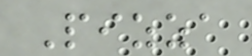Pizza
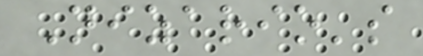Nizario's
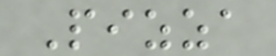Pizza
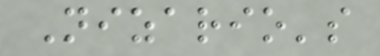Nizario's
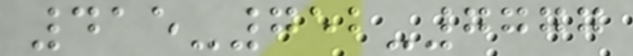415-752-7777
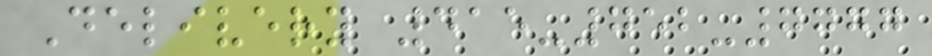Delivery 415-752-7777
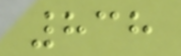838
